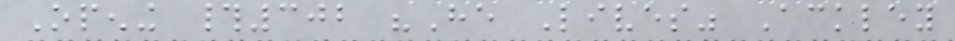Opening #302 "He Lives" Ackley
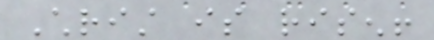Christ is risen!
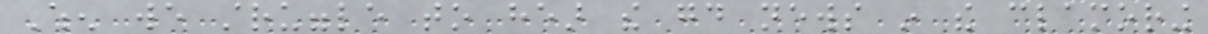When we struggle to hear the good news in the clamoring
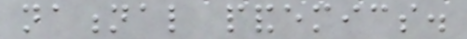national pandemics.
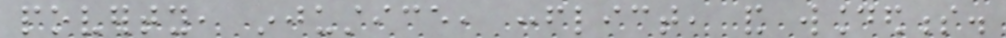poverty, injustice, conflict, and woundedness.
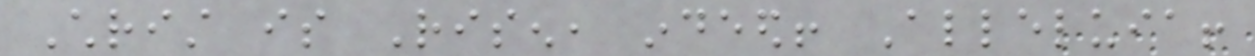Christ is Risen, indeed! Alleluia!
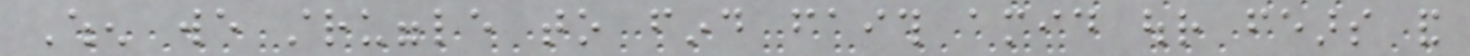When we struggle to find faith amid our fears and
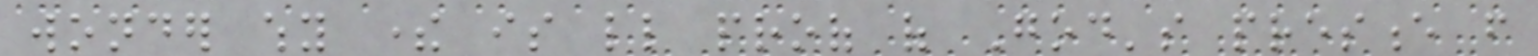wonder why there is little proof of God's presence from
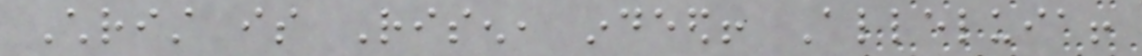Christ is Risen, indeed! Alleluia!
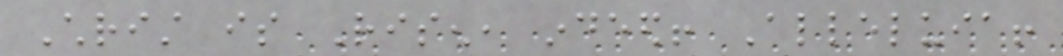Christ is Risen, indeed! Alleluia!
